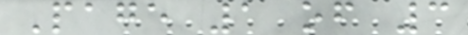Page 1 of 3
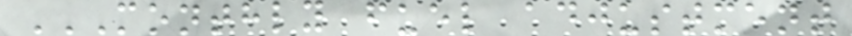MONTHLY FUEL ADJUSTMENT
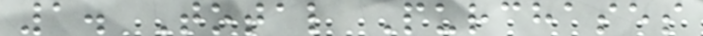1. Total Purchases
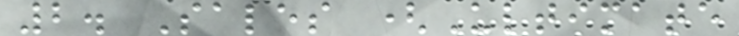2. Sales (Ultimate
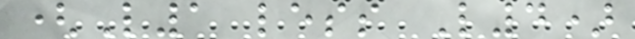(L1 less L4)
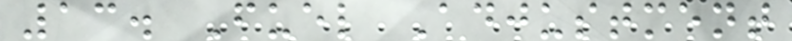13. Fuel Adjustment
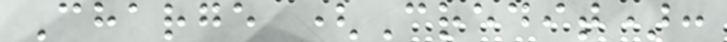Charge (Credit):
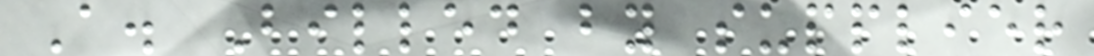A. Billed by supplier
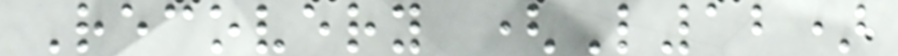Recovery (L12)
